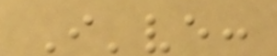I've:
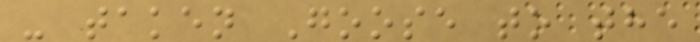- taken Goose to the
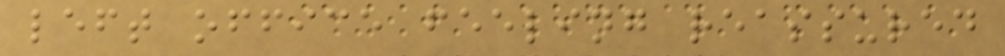left office feeling reassured
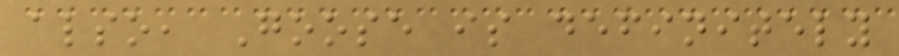also, Goose is definitely
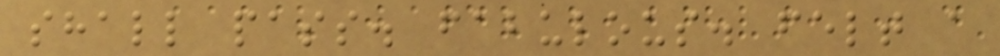shall pass. fabulous. felt a
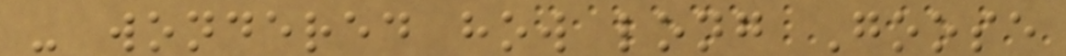- wondered how long Goose
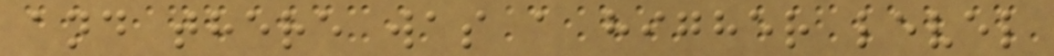and there was a higher level
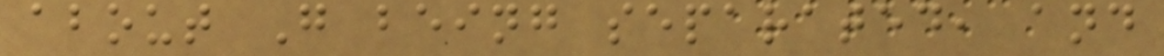about G being separated, and
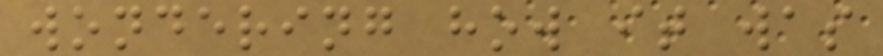wondering how it was
